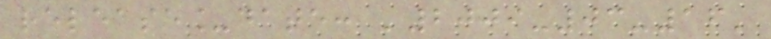release_date: '2009-03-16'
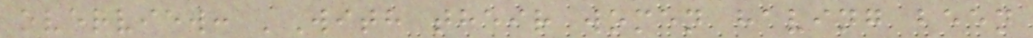overview: 'With their women having been
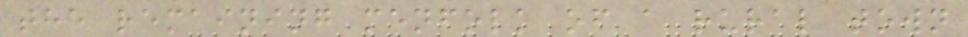the remaining menfolk of a rural town
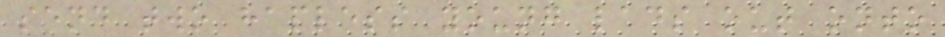send two hapless young lads out onto
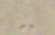-
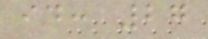id: 27
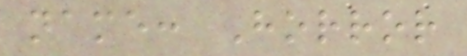name: Horror
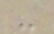-
